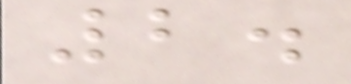2.
